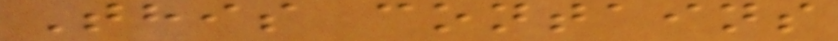This contains
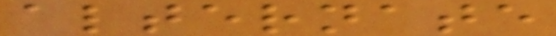alternate
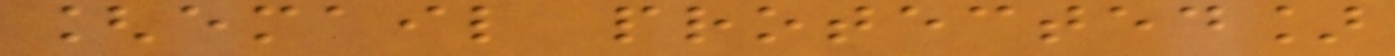[email protected]
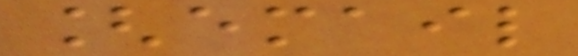[email
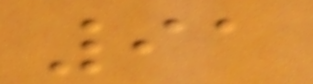91
